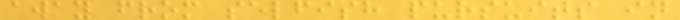away from selfish pursuits in
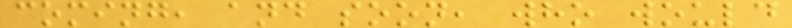coming, and soon, who would
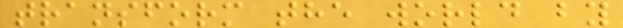transform the world by
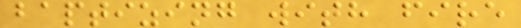baptizing with fire
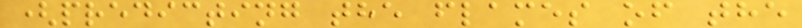(predicting the flames of the
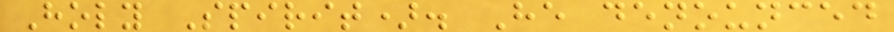Holy Spirit). He denounced
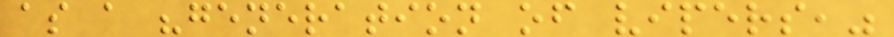as a "generation of vipers,"
